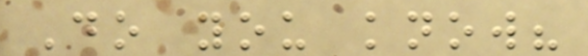Do you know?
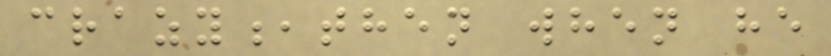crazy,then when he
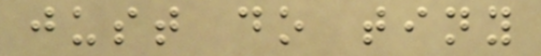just do tiny
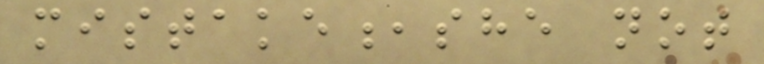mistake,she not
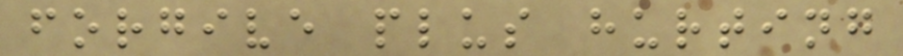forgive plus hurting
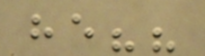he??
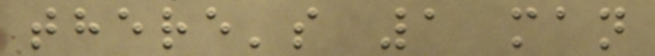there's 1 man
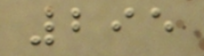295
